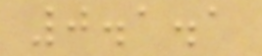0.1.1
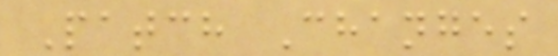Patch Changes
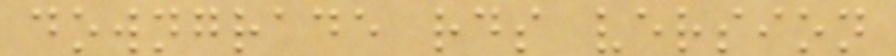downgrade rds version
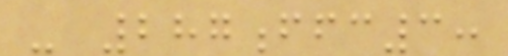- 287ffc3:
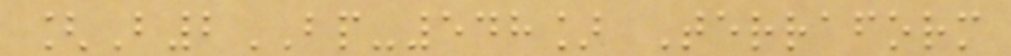[B2BP-548] Terraform
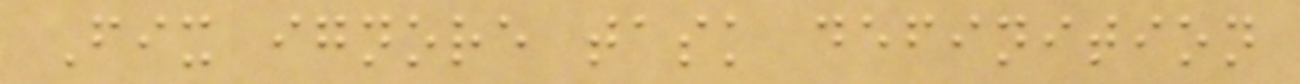Fix ignore task definition
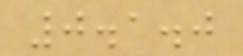0.1.0
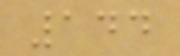144
